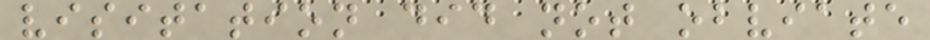visitation did not obviate
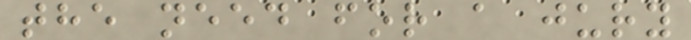the need for a jury
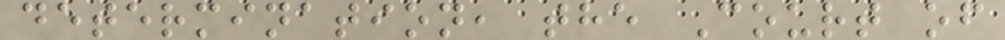determination, the Court of
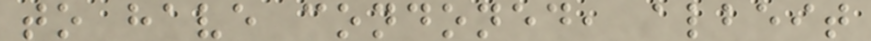to have condoned, albeit
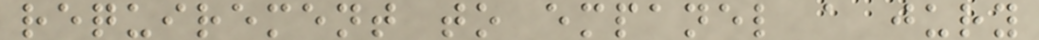requirement to empanel a jury
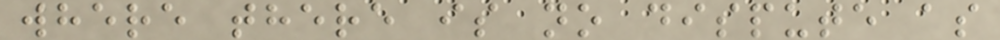where there is no dispute as
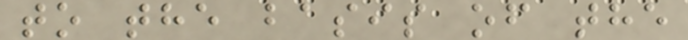to the basis of the
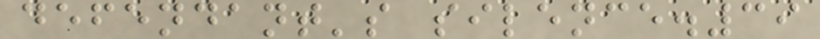defendant's silence.39
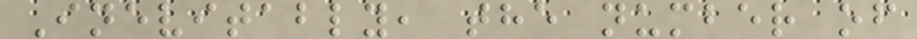Inevitably, the number of
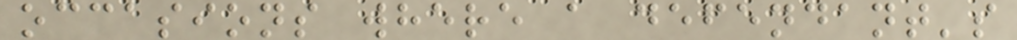occasions where a defendant's
